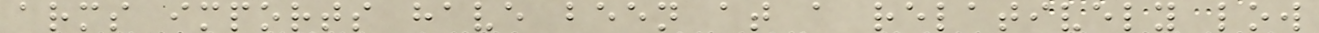arms imports have been at a relatively low
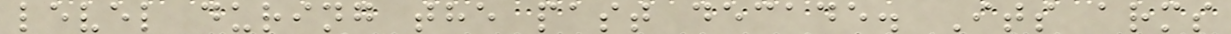level during the past decade. Its arms
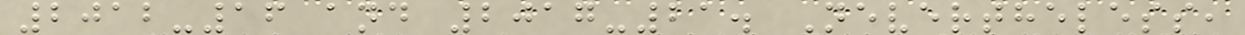2012-16 and 2017-21. Nevertheless,
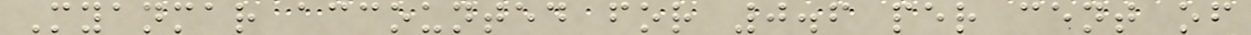Myanmar accounted for 0.6 per cent of
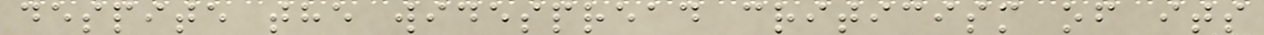despite the widespread criticism of its
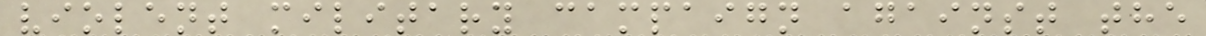violent military campaign against the
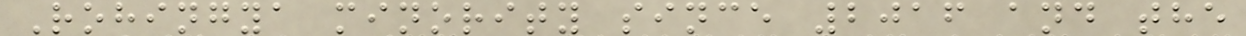Rohingya minority since 2016 and the
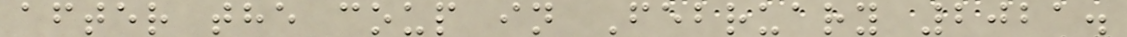after the coup in February 2021.
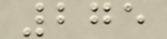275
